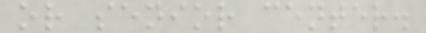or senior center.
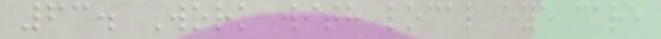63. Work with local eye care
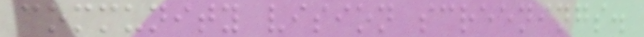community vision screenings.
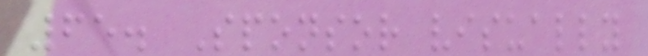65. Sponsor visually
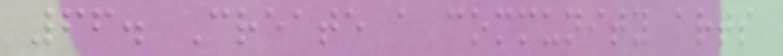66. Create a community arts
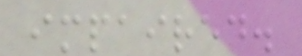impaired.
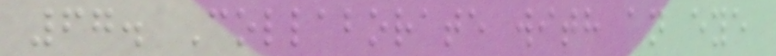67. Collaborate with an eye
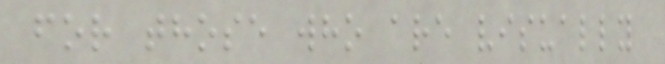for those who are visually
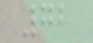72
